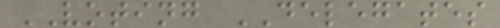VOTING DELEGATES
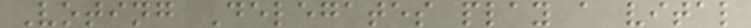Voting Delegates play a vital
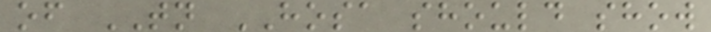of TN HOSA should show
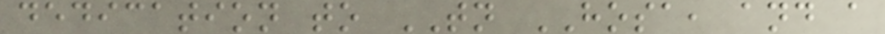dedication to TN HOSA, and a
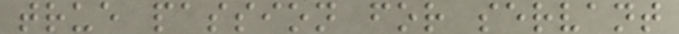true passion for servant
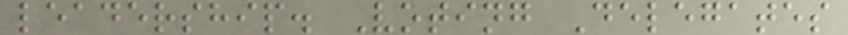leadership. Voting Delegates
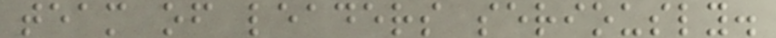team of leaders seriously.
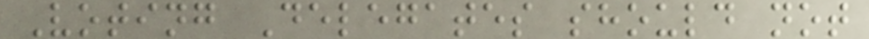Voting Delegates should not
